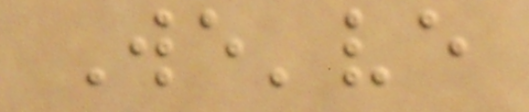We've
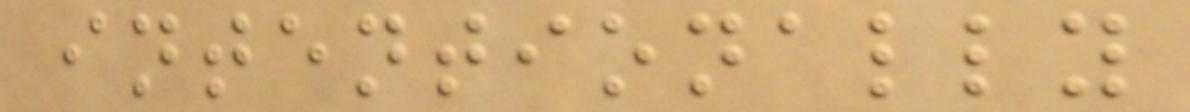intentionally
